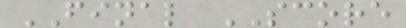FINAL SCORE
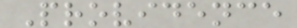Providence
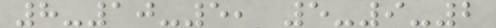8-10-5, 5-9-2
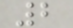2
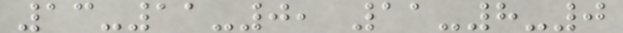13-11-0, 11-8-0
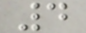4
